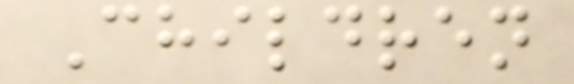Children
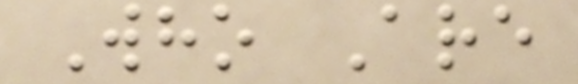Who Are
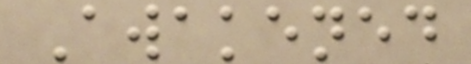Awakened
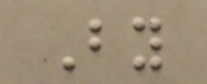By
